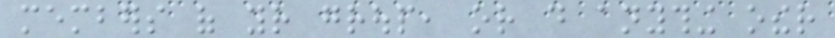members of your group, or do anything other
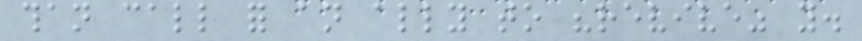than call for an ally to "revive" you.
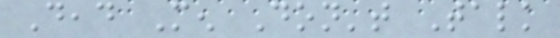Dead Men Don't Talk
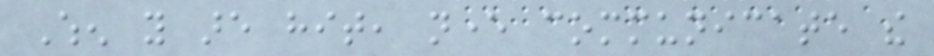When you are hit, never communicate the
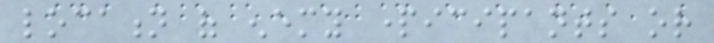location of enemy participants or
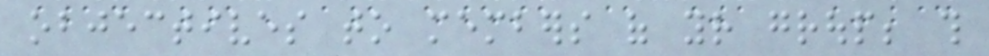objectives to members of your group; this
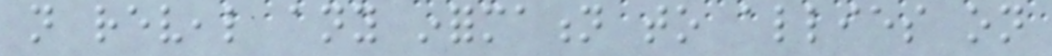not reveal any information to allies on
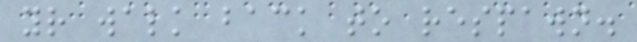your walk back to respawn.
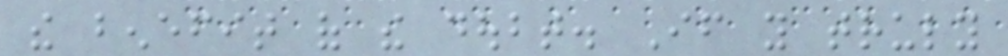the benefit of the doubt. If you truly
